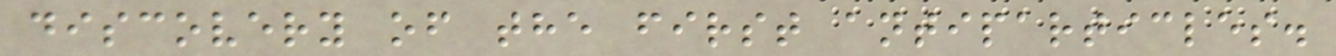discovery of the first antiparticles.
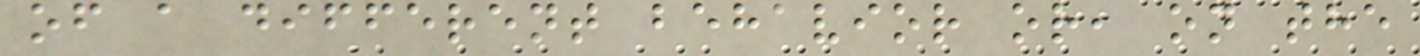of a different behavior or, on the
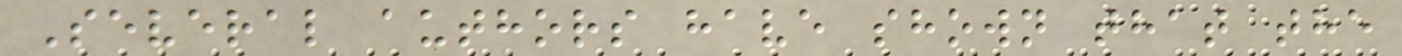Several authors have shown that the
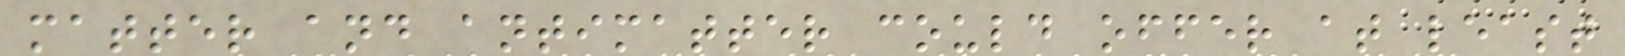matter and antimatter could offer at least
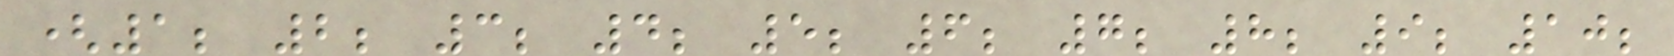(1; 2; 3; 4; 5; 6; 7; 8; 9; 10;
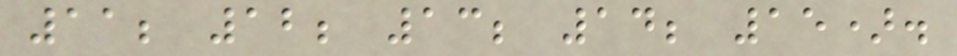11; 12; 13; 14; 15).
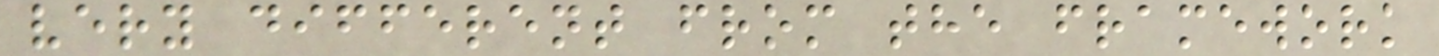very different from the framework
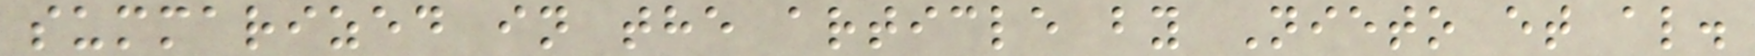summarized in the article by Nieto et al.
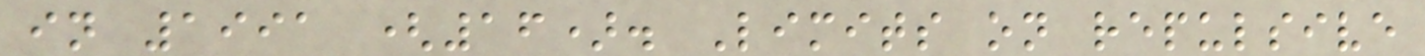in 1991 (16). Limits on repulsive
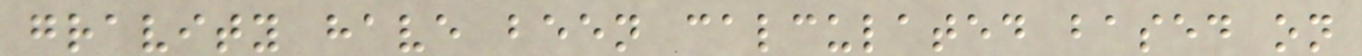gravity have been calculated based on
